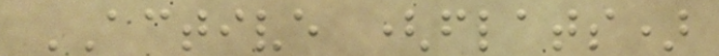ACTIVE (flats)
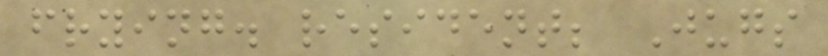frying. resident; Jugs
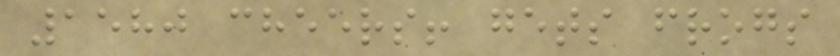1580 cheers! gets frogs
